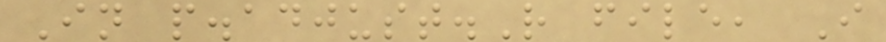In p.adjust.R file, I
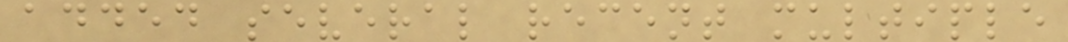added several recent multiple
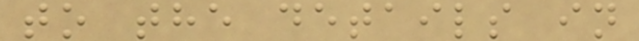to the details in
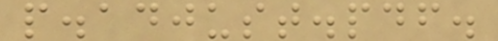p.adjust.pdf.
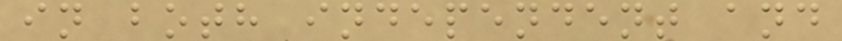in both independent and
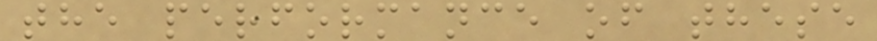the performance of these
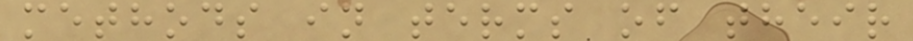methods in terms of their
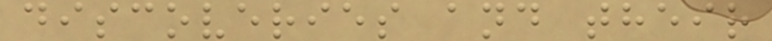discoveries and their
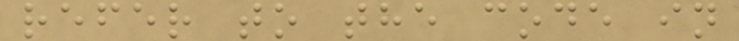refer to the code in
